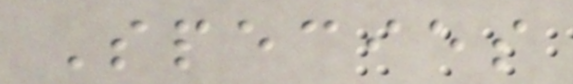Species
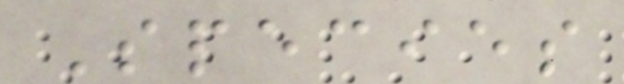Species
